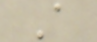A
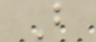B
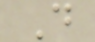D
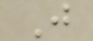J
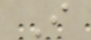I
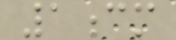1cm
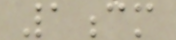1cm
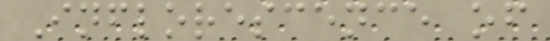Inflorescence of
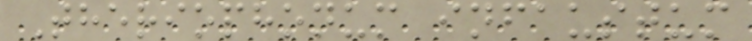Theriophonum infaustum
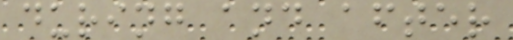during and after
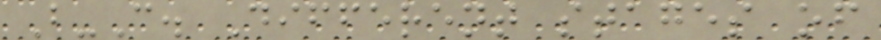B-C. Different stages of
